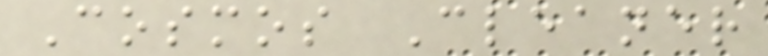Cosmos Cleaner
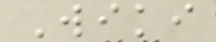Wiki
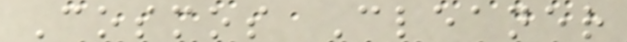Cosmos Cleaner
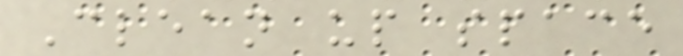Clean up space
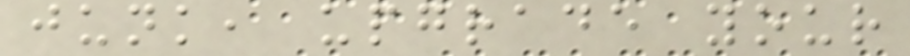junk, upgrade your
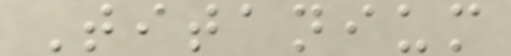Titanium
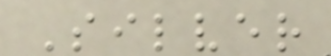Silver
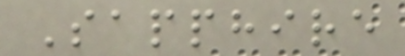Sapphire
